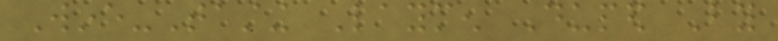Wine-Tasting Laymen Duped By
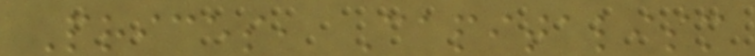Prices, Capitalism
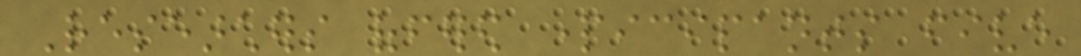Researchers offered participants five
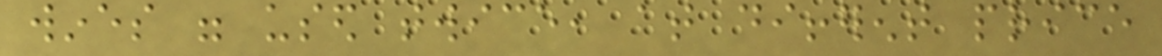wines were used twice, at different price
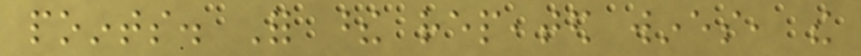points. For these repeated wines, the
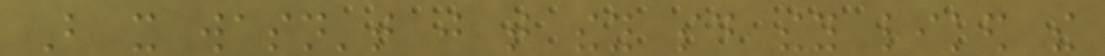But it wasn't just that they said they liked the
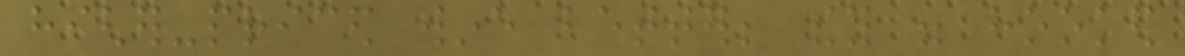higher-priced wine better; they were hooked
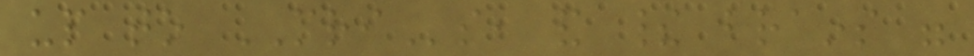up to MRIs, and their brains were
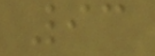93
